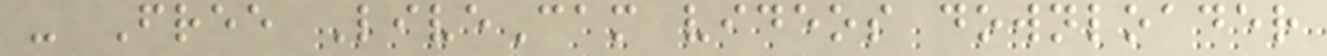- Free LiveCam videos downloader
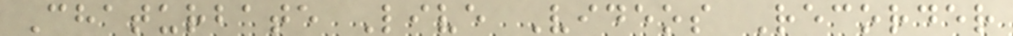Chaturbate Live Videos Recorder
